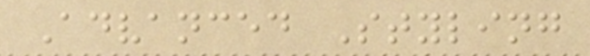Advanced Styling
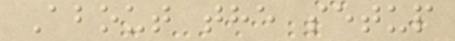About the setup
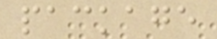package
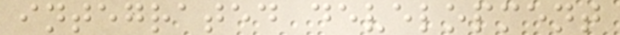integrated development
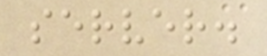server.
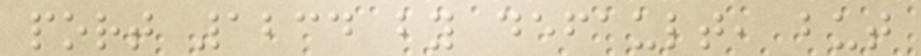port 1234 by default, but
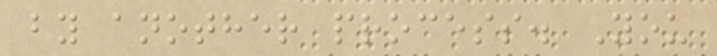by another process. You
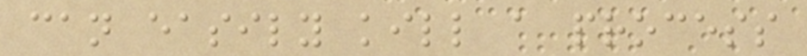can easily kill a process
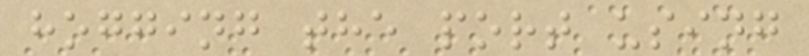hogging the port using
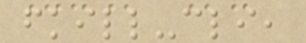fkill-cli,
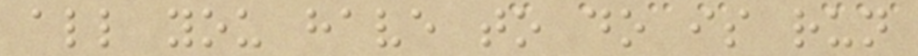all you have to do is run
